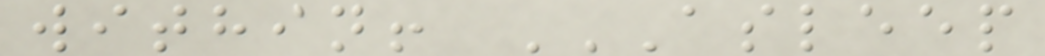within! ASLEEP
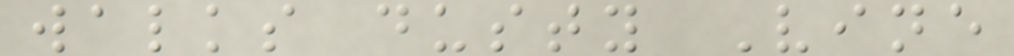walks dusty Vine
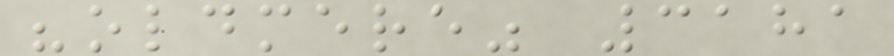"oldmere" 3181
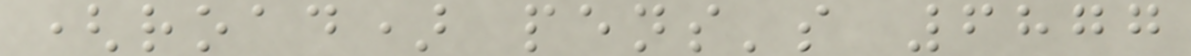(road) pens's 6877
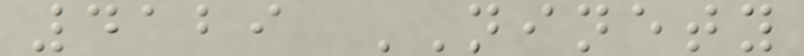4129 NINETY
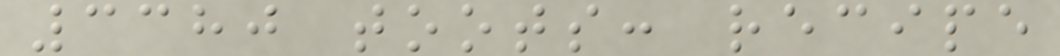3380 toots: recipe
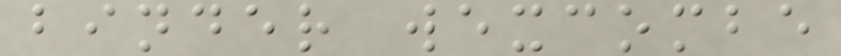binder wexcombe
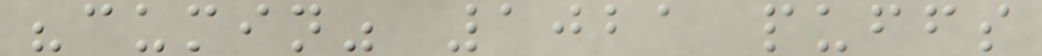"cumin" 1021 puffs
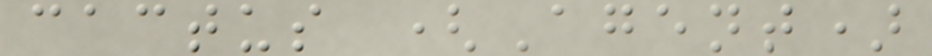cactus (Agent)
